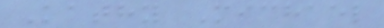Kathy Michael
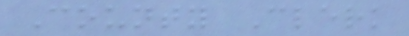County Clerk
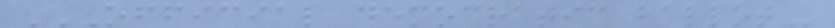OFFICIAL DEMOCRATIC BALLOT
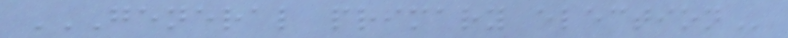GENERAL PRIMARY ELECTION
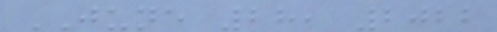JUNE 28, 2022
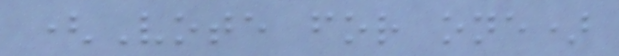(Vote for one)
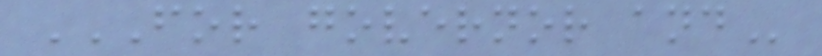FOR GOVERNOR AND
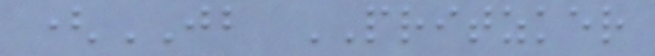(JB PRITZKER
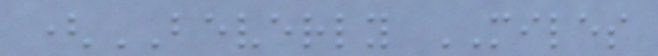(BEVERLY MILES
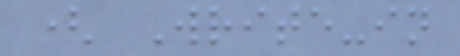( Write-in
